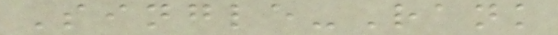Single-Rank
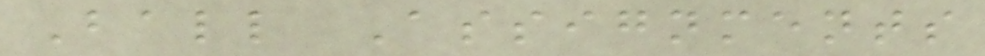Ball Assignments
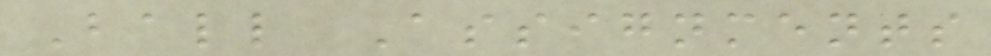Ball Assignments
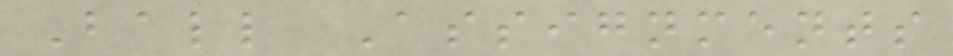Ball Assignments
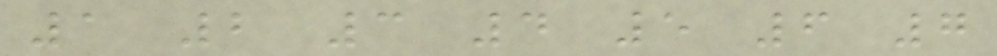1 2 3 4 5 6 7
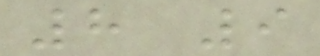8 9
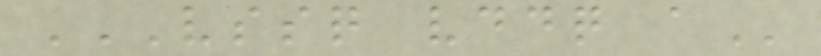VSSQ VDDQ A
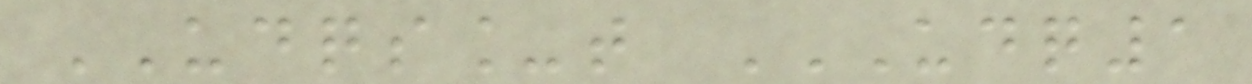UDQS_t UDQ1
